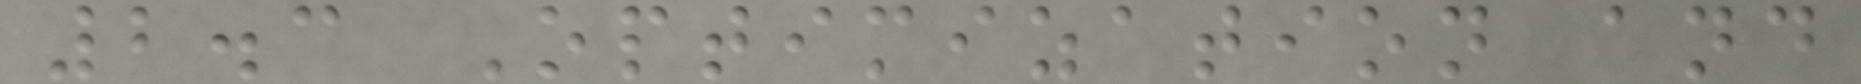2.3 Optimization and
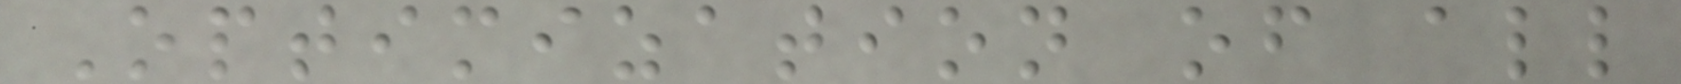Optimization of all
